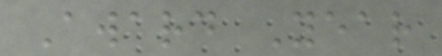Award Year
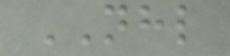NHL
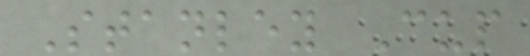Stanley Cup
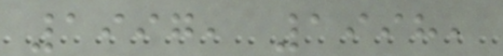1997, 1998,
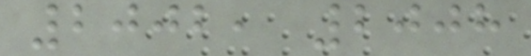2002, 2008
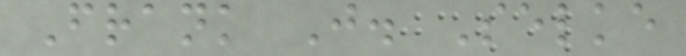Frank J. Selke
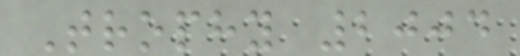Trophy 2004
